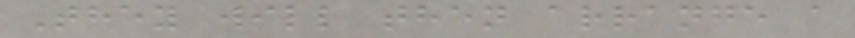They will then arrange a
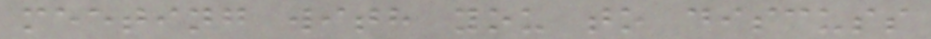meeting with you to discuss
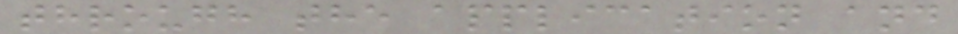through the application and
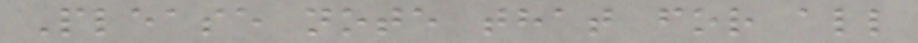Please note that for all
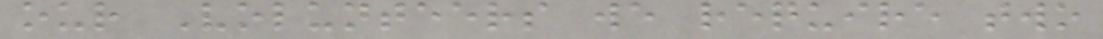our Volunteers we require two
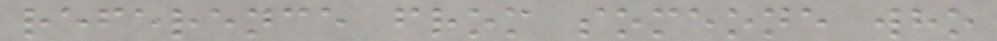reference from someone who
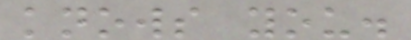knows you.
